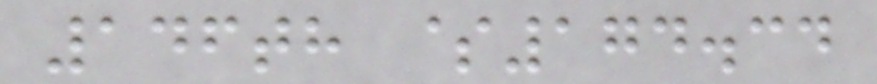146th $174.34
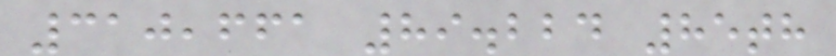310,661 89.224 85th
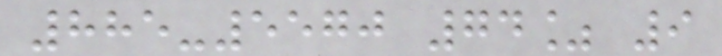885-5570 74% 9
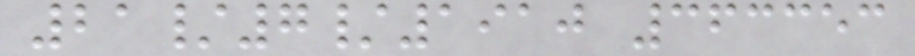21/7/1910 363353
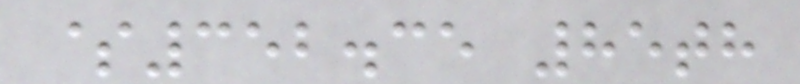$352.35 85th
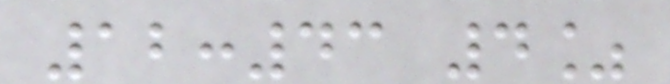12:43 4%
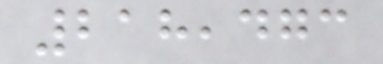218,473
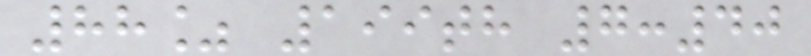88% 199th 7:40
